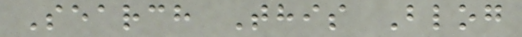Search This Blog
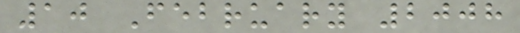10 February 2008
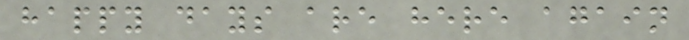happy days are here again
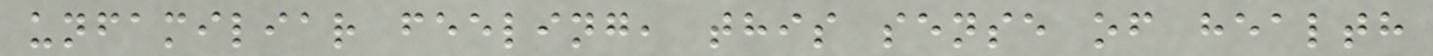unfamiliar feeling, this sense of health
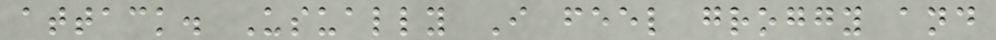attack. Usually I feel groggy and
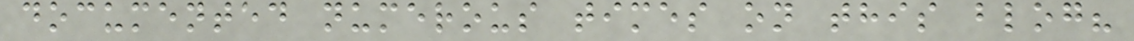documented numerous times on this blog?
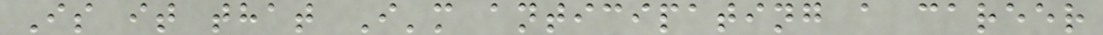Is it that I'm anticipating a career
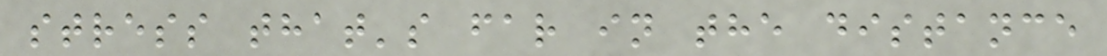stress that's far in the distance
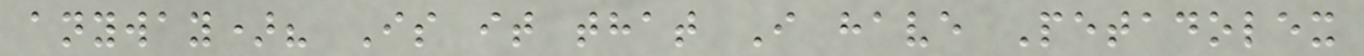anyway)? Is it that I have Petadolex
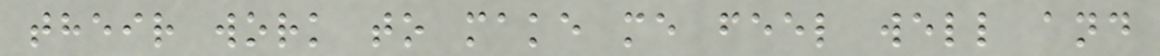their work to make me feel well and
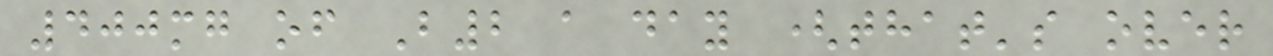400mg of B2 a day (that's over
